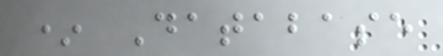* Database
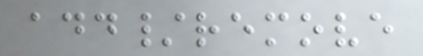add/remove
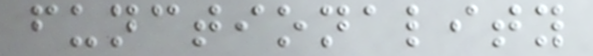functionality
